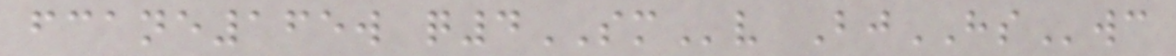fcane165w q4SMv BjHSwc
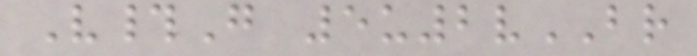V#G 5u2vBR
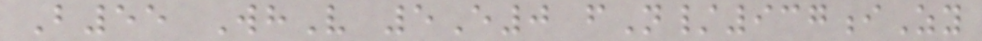B55 WhV 5E0 fN/937iZy
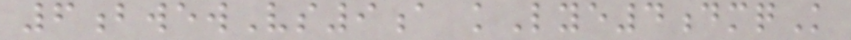6bwewVs9a kLye4dmqK
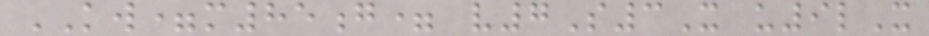KW=m85g= v7S3X u9lX
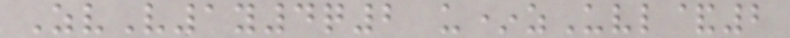ZvV1y4q2 u*zUvl&2
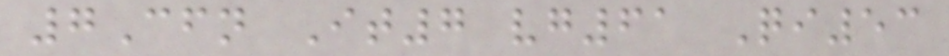7Cfn It7 vg61 Qi53
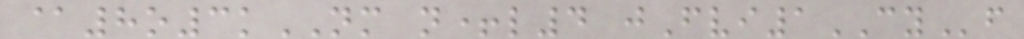@8o3kNM n+l4 jFvi1CYf
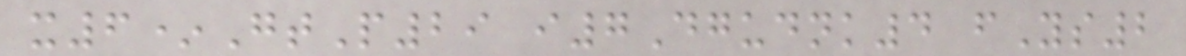x6*GtP29 i7Dgudnk4 fYs2
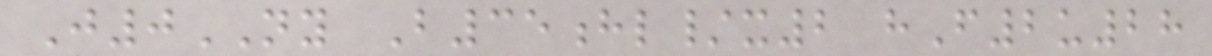J0NY B35hl/x2 hF2u28
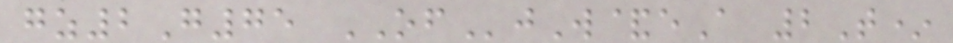gz2G75 OFjW&eA 2T*
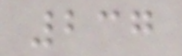237
